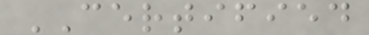CERTIFIED
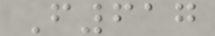F617
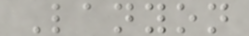Lanyon
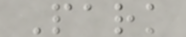Park
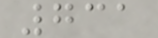731
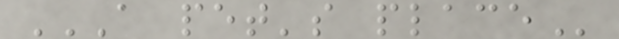A PET'S PLACE
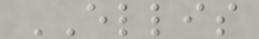ELLIS
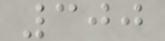300
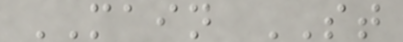MAIN ST
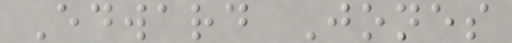Edward Jones
